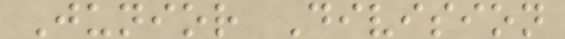Junior Division
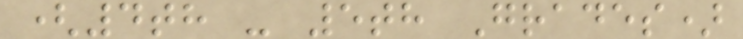(4th - 5th Grades)
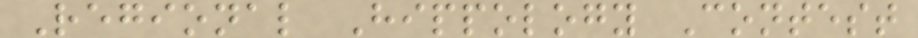Regional Hippology Contest
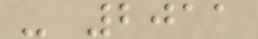- 2011
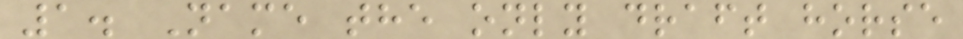1. Name the only draft horse
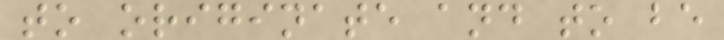to originate and to be
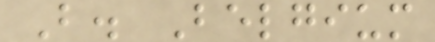B. Belgium
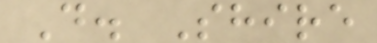D. Shire
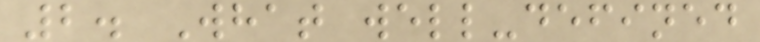2. What well-defined
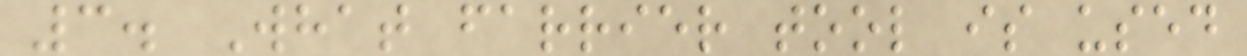3. What farrier tool is used
